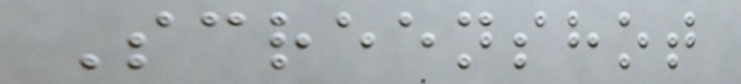Screenshot
